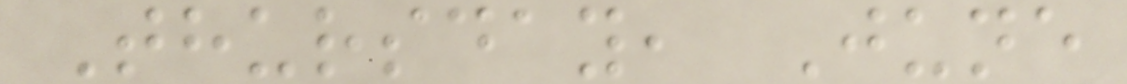Thursday, June
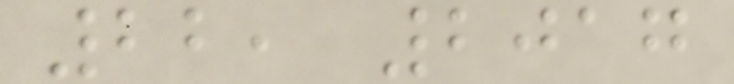22, 2017
